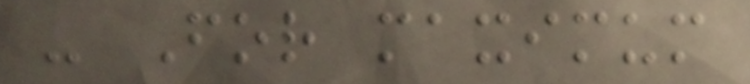- For maximum
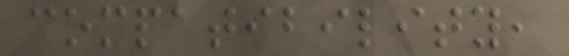compatibility,
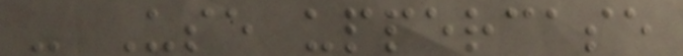- Use uppercase
